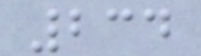234
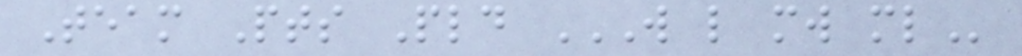Team Pts Pld W L MW ML
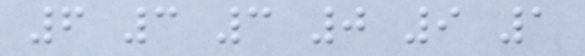6 3 3 0 9 1
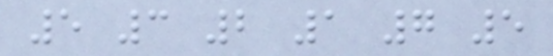5 3 2 1 7 5
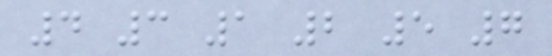4 3 1 2 5 7
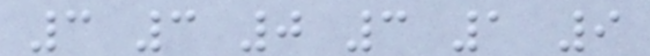3 3 0 3 1 9
